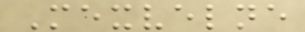Mexvelne
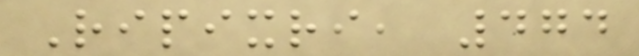Ripixri, 474
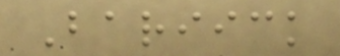Bariick
